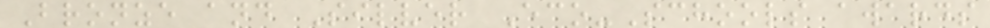Bronze and Silver Eco-Schools awards
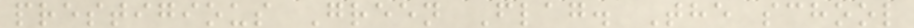prestigious Green Flag. The school
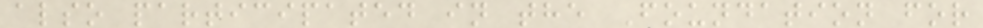also participated in the Foundation for
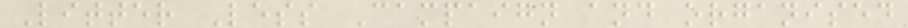Litter Less Campaign and organised
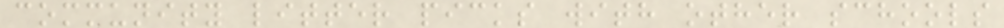community litter picks with other schools
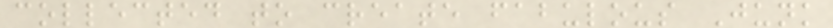collected to create fabulous Junk
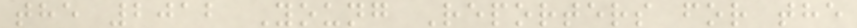the 2012 Young Reporters for the
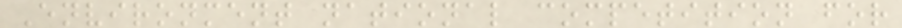Environment national competition for
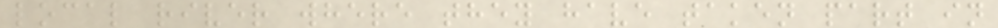local river where they have taken part in
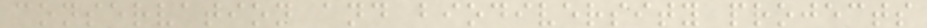conservation and biodiversity projects
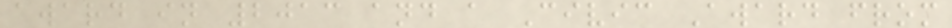award in 2013 and a Civic Award from
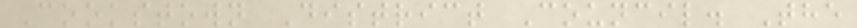Cookstown District Council. The
